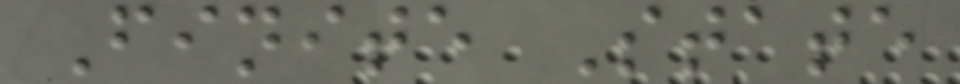Finite State
